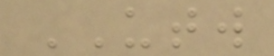UTW
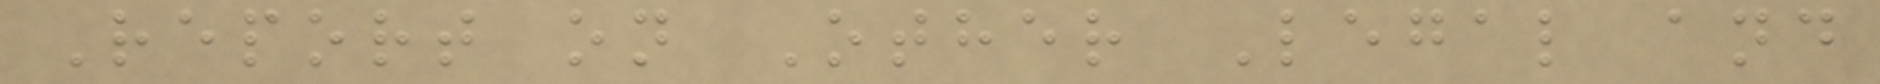Report on Other Legal and
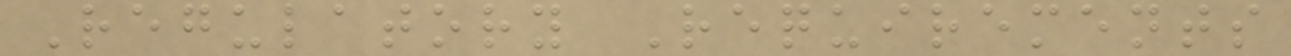Regulatory Requirements
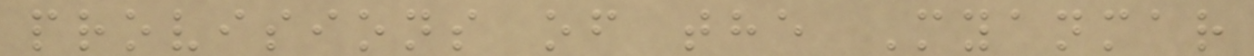provisions of the Myanmar
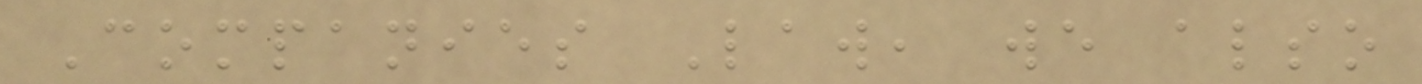Companies Law, we also
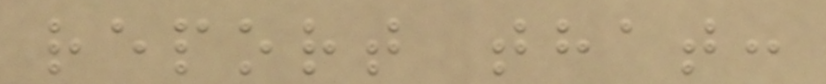report that:
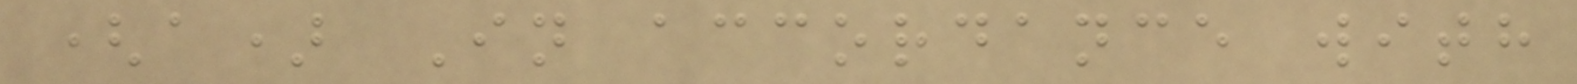(a) In accordance with
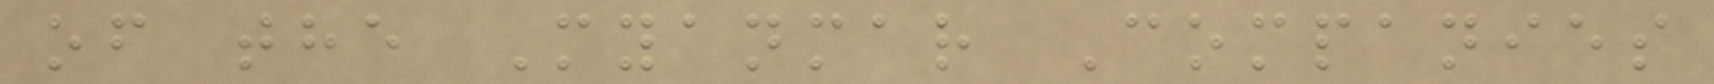of the Myanmar Companies
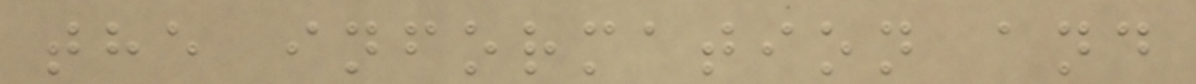the information and
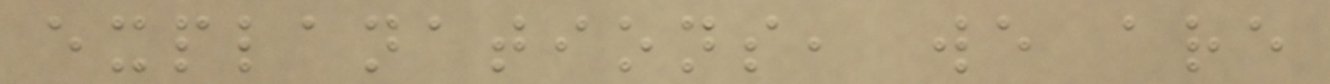explanations, we are
